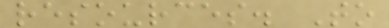resources. To
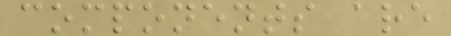components are
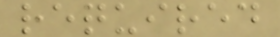required
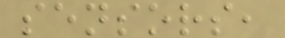sensors,
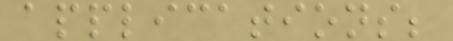applications;
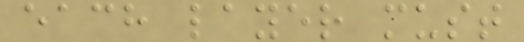each layer must
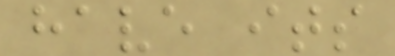have its
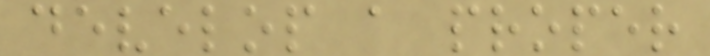develop a proper
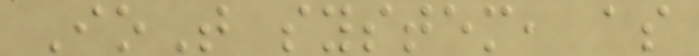IoT system, as
